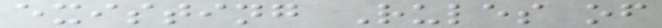existing Rules of
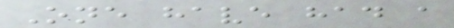One have had a
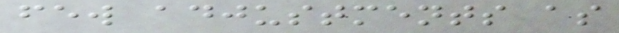few adjustments as
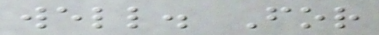well. For
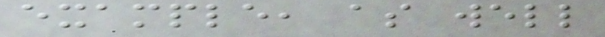example, as well
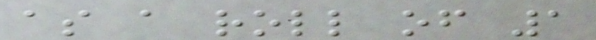as a roll of 1
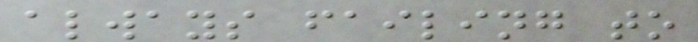always failing to
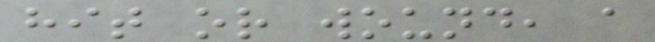hit or wound, a
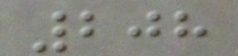208
